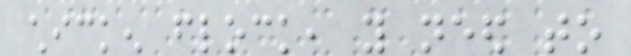chicken flock, you need to
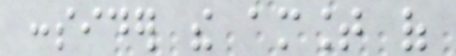consider the amount of
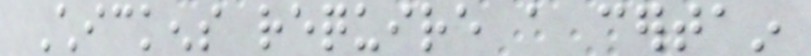Chickens require a certain
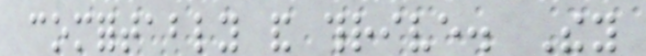comfortably and thrive. They
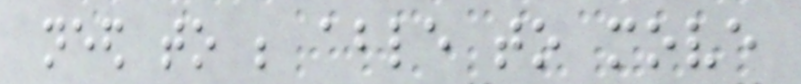need to be able to move
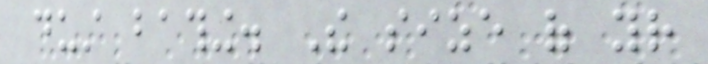dust bathing. The size of your
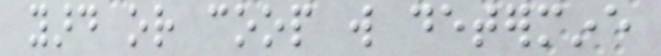yard or coop will determine
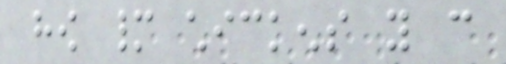how many chickens you can
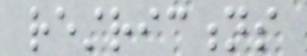restrictions
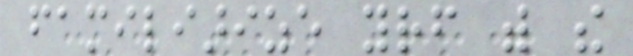familiarize yourself with the
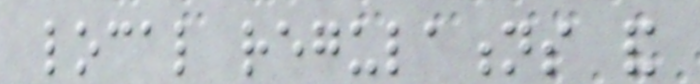local regulations and
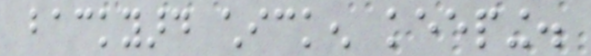backyard chicken keeping.
